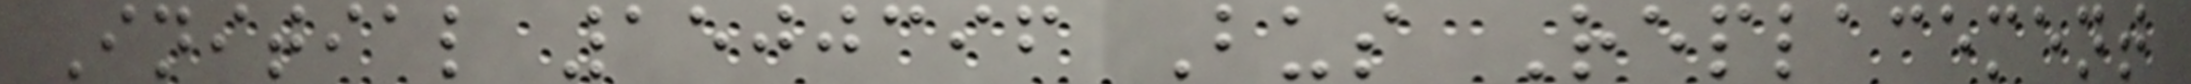Initial 1500396 Bus Replacement
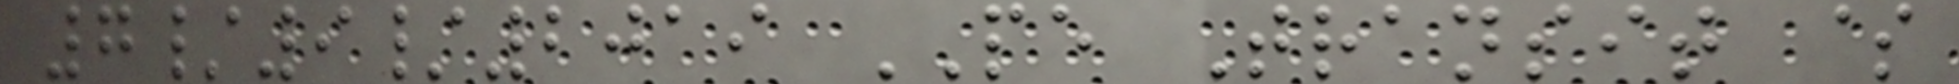7/9/2019 PE Transit $
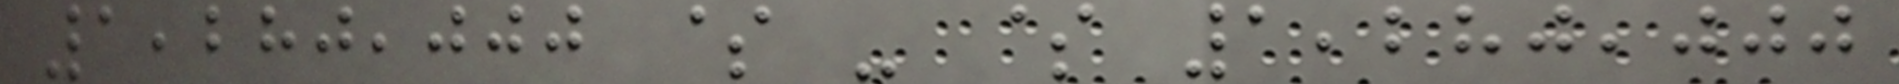1,280,000 $ - $ 1,280,000
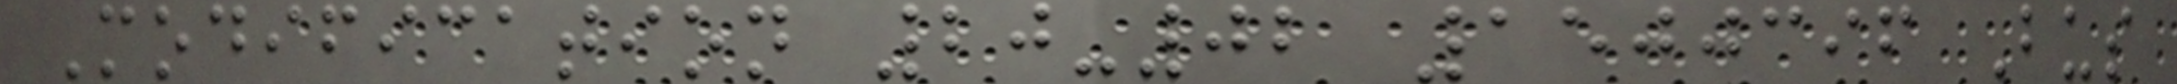Modification 20-02 1500396 Bus
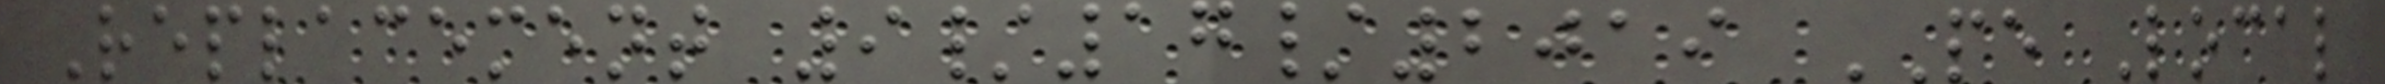Replacement 9/17/2019 PE Local
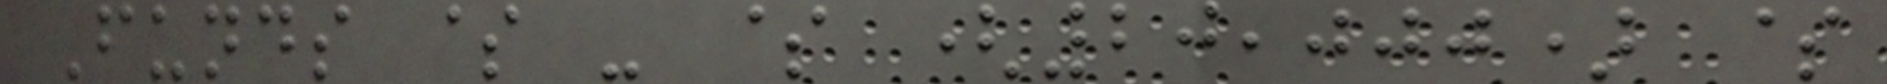Funds $ - $ (20,000) $
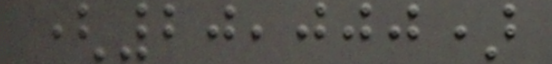(20,000)
